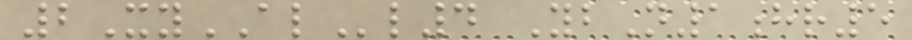2XyALl4 YbN1hr5
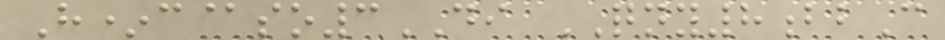H*c@so3DI QNY8bbC
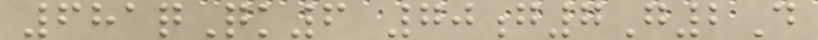681qQk6 70g7G2D
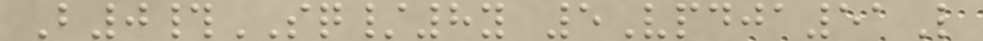B0#SQ/8y 5Vpdja51L
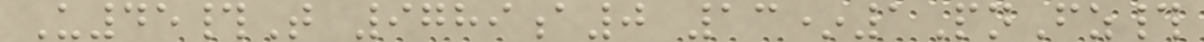U45#T 9789a0 13*1PnFz#
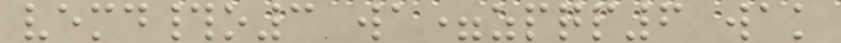vemd#o3 wa=zpqp6 wak
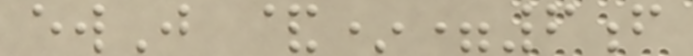ewJ &*=6f
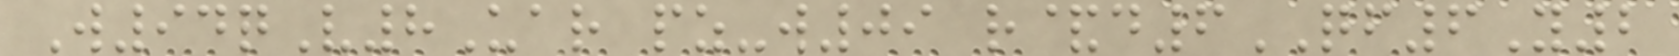W94qV8Uar pz-w09 r&d6QF6Y2
